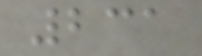231
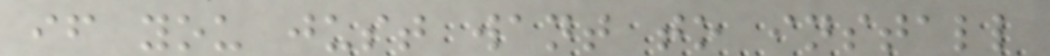if you just want to install
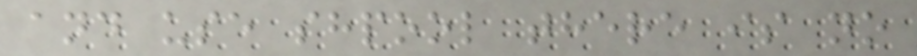and use shpool there is no
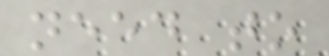need to
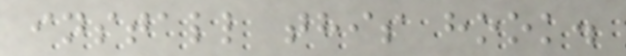install this hook.
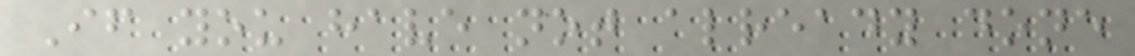If you have not already done
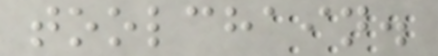toolchain.
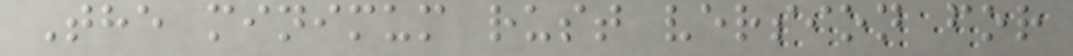The minimum rust version for
